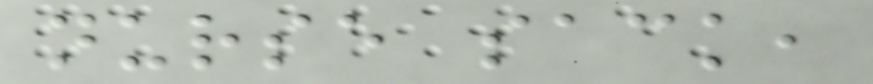nurse sack,
